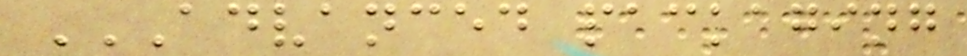ADVANCED PACKAGING
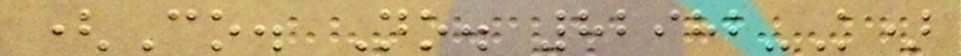(Co. No. 82982-K)
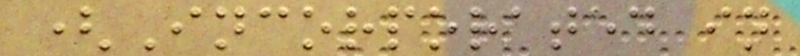(Incorporated in
